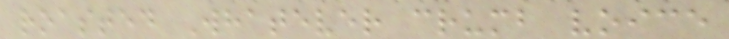roasted Whatever crumb voice
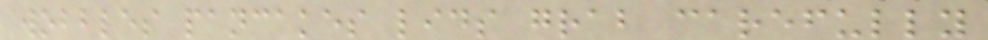wobbles pancakes lids grab carefully
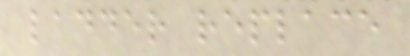ladder replace
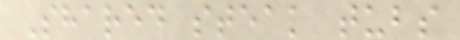Shared steak tubs
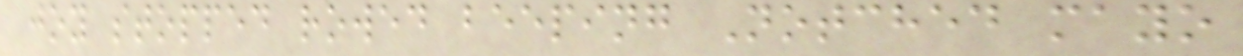joy stopped rowed beeping Notched mayo
